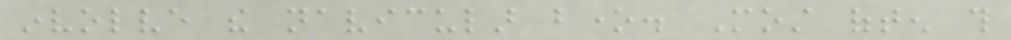involve the navicular bone. Most often this
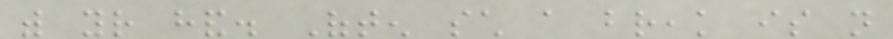with your hand. Often such a break is not
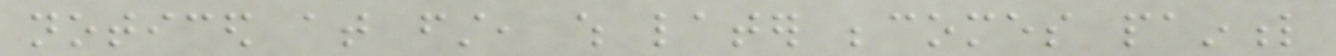noticed at first, which later becomes painful
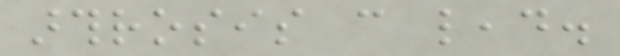arthrosis can lead.
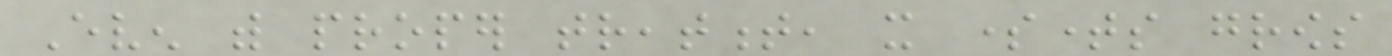Even with proper treatment, it sometimes grows
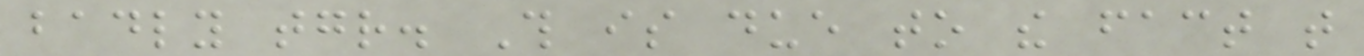badly together. This is due to the fact that
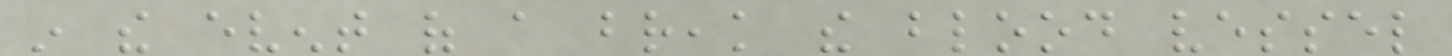in the event of a break the blood vessel
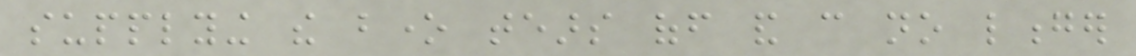supplying the bone tears off and can no longer
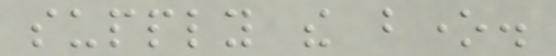supply the bone.
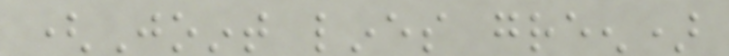(Joint lines green)
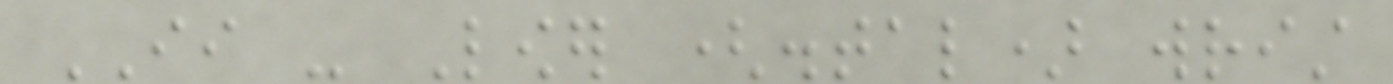II - Lower (distal) wrist
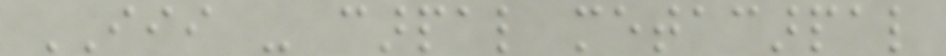III - carpal metacarpal
